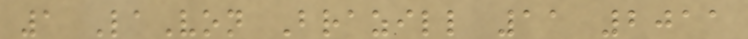1 LaVon Brazill 11 2011
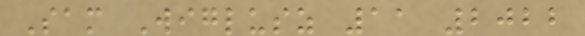Sam Wiglusz 11 2022
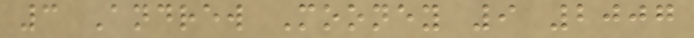3 Andrew Mooney 9 2007
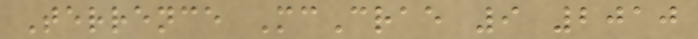Terrence McCrae 9 2010
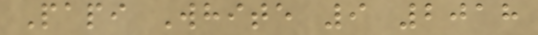Papi White 9 2018
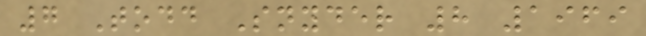7 Todd Snyder 8 1969
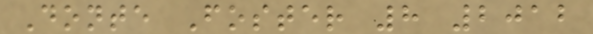Donte Foster 8 2012
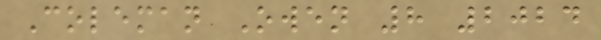Coleman Owen 8 2024
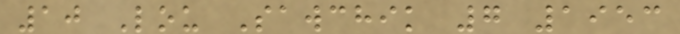10 Lou Sawchik 7 1953
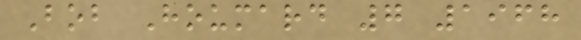Bob Houmard 7 1968
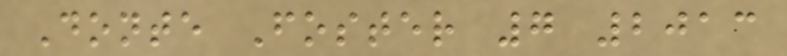Donte Foster 7 2013
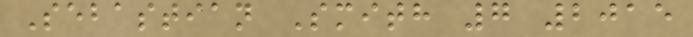Sebastian Smith 7 2015
